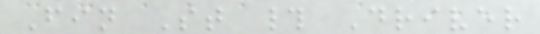Fin St # Driver
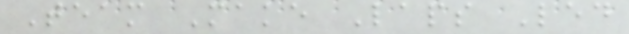Team Make Laps Led
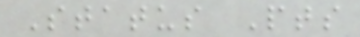Status Pts
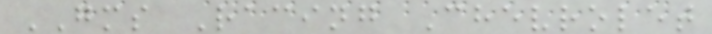GMS Racing Chevrolet
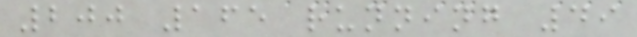200 165 running 49
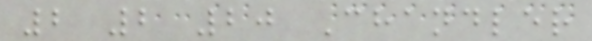2 2 20 Chandler
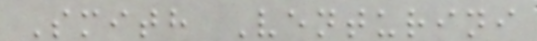Smith Venturini
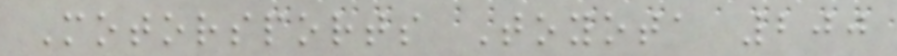Motorsports Toyota 200
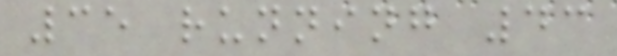35 running 43
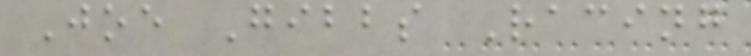Joe Gibbs Racing
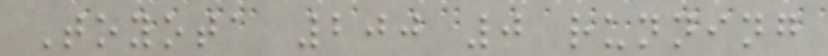Toyota 200 0 running
